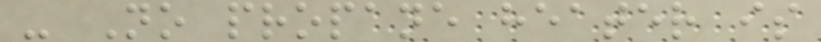- No propane heater is
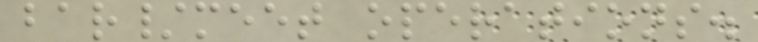bar/meet operations.
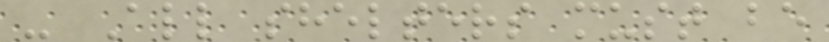- All shelters must be
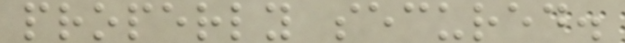properly secured.
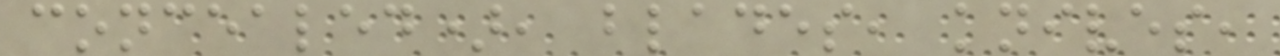concealed), blades, knives,
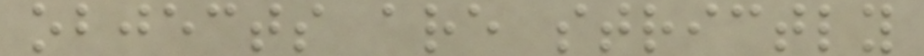objects are strictly
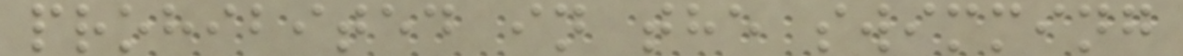prohibited in the swimming
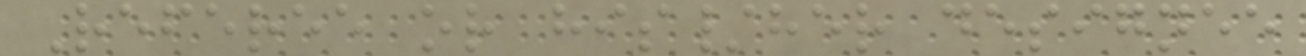Referee or his/her designee
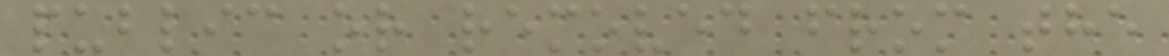public or removed from the
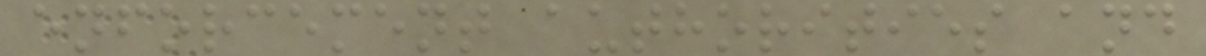enforcement authorities and
